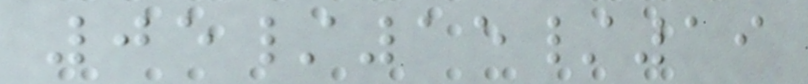05/15/19
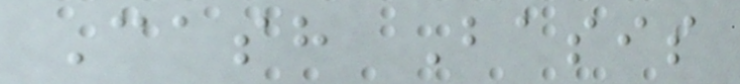Cash Basis
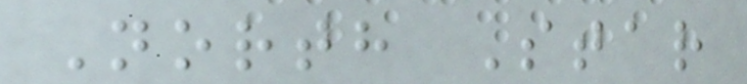North Star
